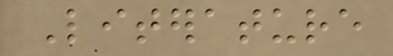Literature
